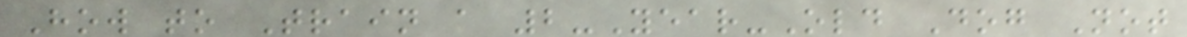How to Train a 2-Year-Old Dog Not
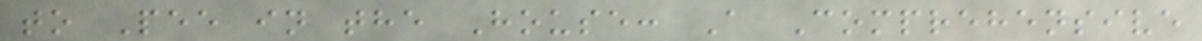to Pee in the House: A Comprehensive
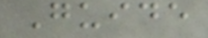Guide
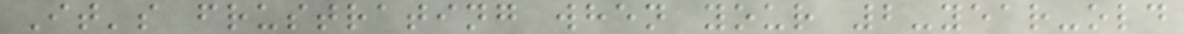It's frustrating when your 2-year-old
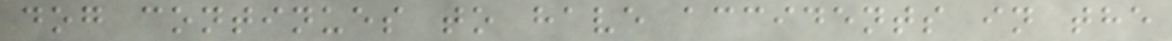dog continues to have accidents in the
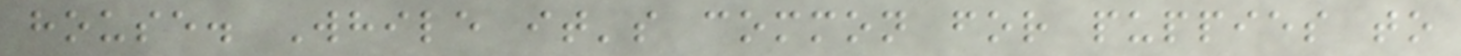house. While it's common for puppies to
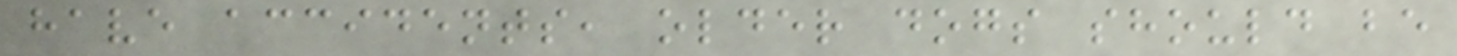have accidents, older dogs should be
